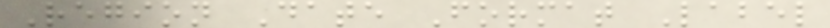Region Date Format Label
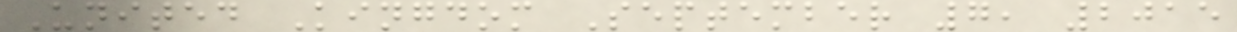United Kingdom September 7, 2015
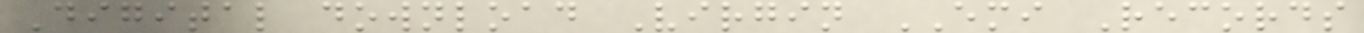Digital download Virgin EMI Records
